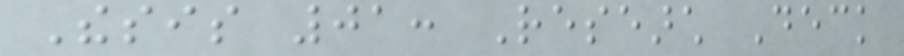Thesis 01: Research Deck
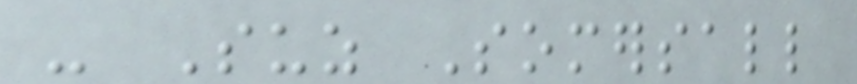- Suz Somersall
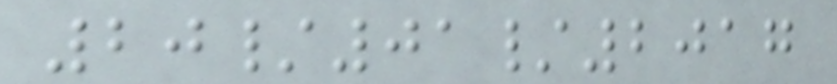20/01/2017
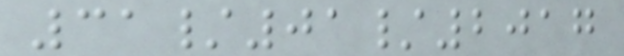31/01/2017
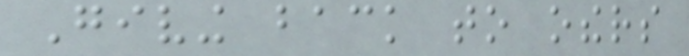Giving back to others
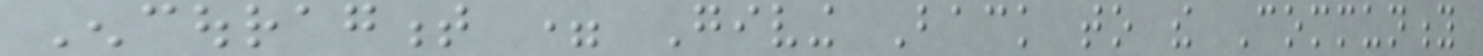Encouragment = Giving Back to the Community
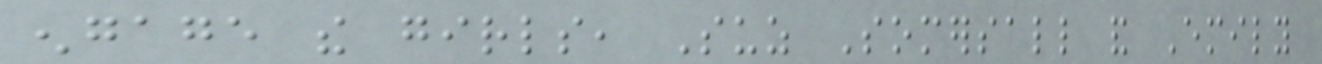engage the girls, Suz Somersall and Emily
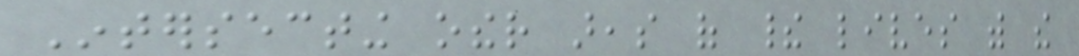Intersecting other areas of their lives with the
